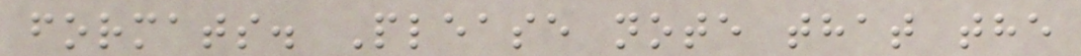formats. Please note that the
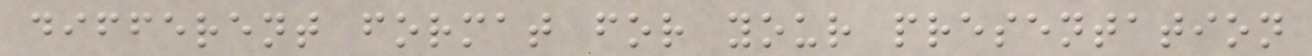different format for your presentation
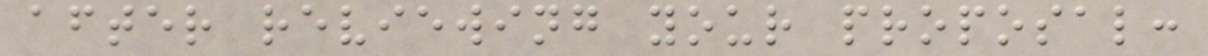after reviewing your proposal:
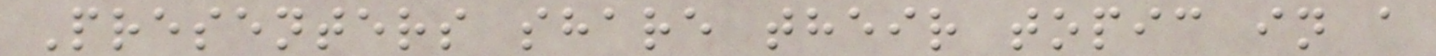Presenters share their topic in a
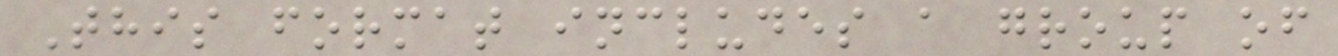This format includes a group of
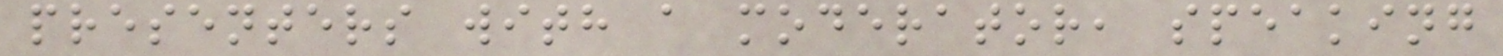presenters with a moderator, speaking
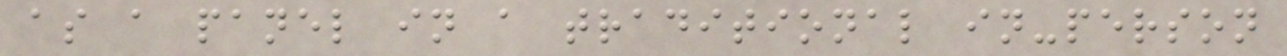as a panel in a traditional in-person
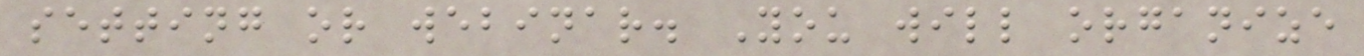setting or webinar. You will organize
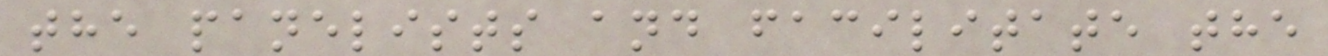the panelists and facilitate the
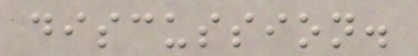discussion.
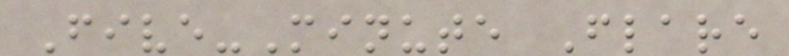Five-Minute Flare
